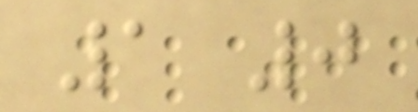1 0
